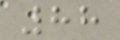88
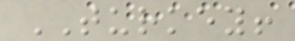TURKEY!
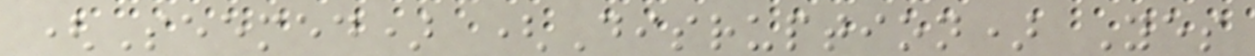(Seemed) (Disruption) Yes
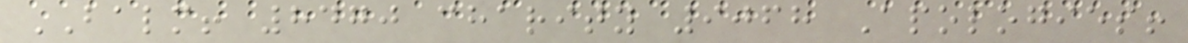BALM! 8470 charity 9068 Apologies!
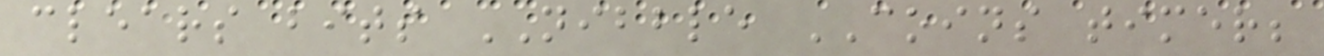clears bits NIBBLE COINS timer;
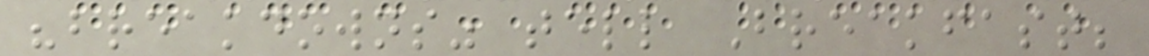"breakdowns" tell Breakfast;
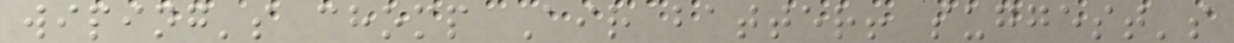wiping's chomp Air batter! suggest's
